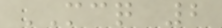MCQ 2
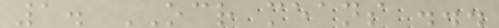1. OCR means ...
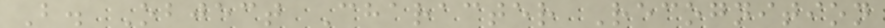B. Object Character Recognition
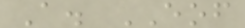A. EOF
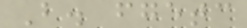B. fgetc
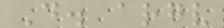D. argv
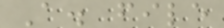A. file
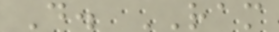D. RAM
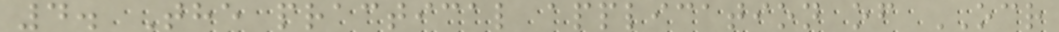4. The practical application of OCR
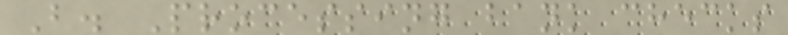B. Processing bank checks
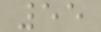55
